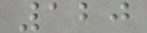120
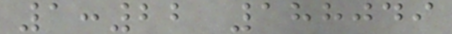1:22 188049
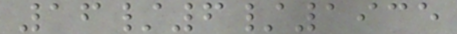16/6/1935
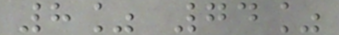8% 74%
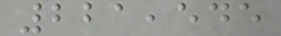221,545
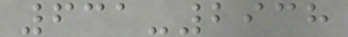631-2938
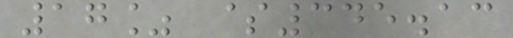17% $345.13
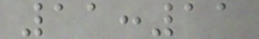11:11
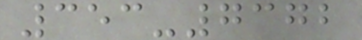353-7372
